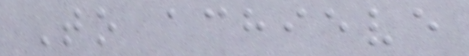To achieve
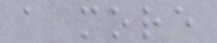a more
